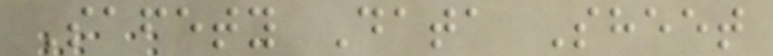Safety Data Sheet
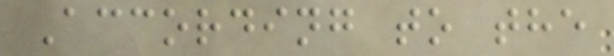According to the
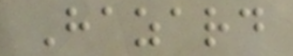Hazard
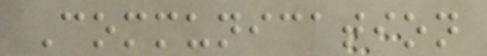Communication
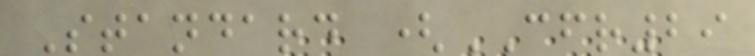Standard (CFR29
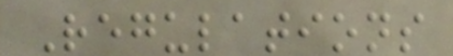Regulations
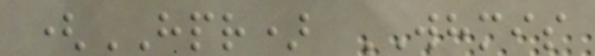(HPR) WHMIS
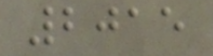2015
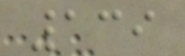139
